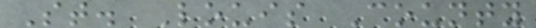St. Louis County
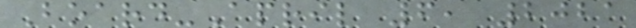Board-April 6, 2021
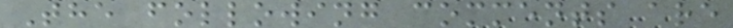The following comments are
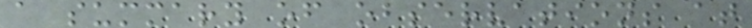a summary of observations at
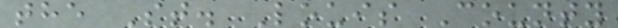the St. Louis County
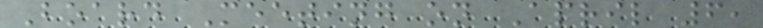Board Meeting on April 6,
